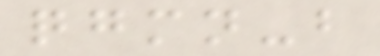qgmn-b
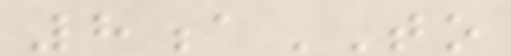8aTO
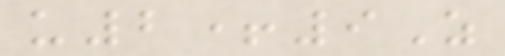u2+9Z
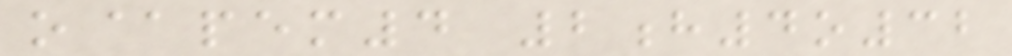o@pem4 2h4o32
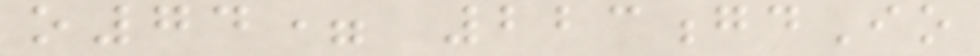o74= 223gdIo
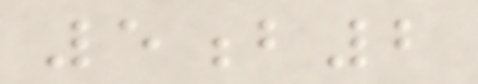5b2
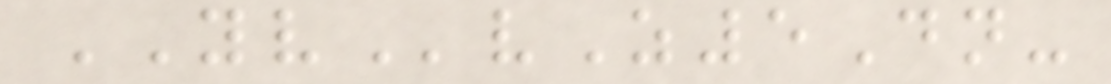YVvZ5Dn-
